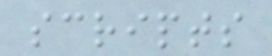scripts
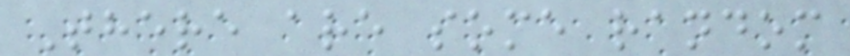There are some random
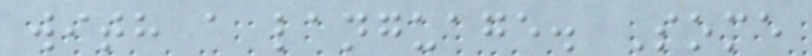with a language. Some
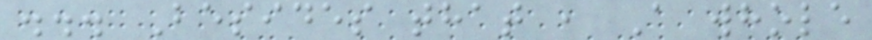... Besides that , A whole
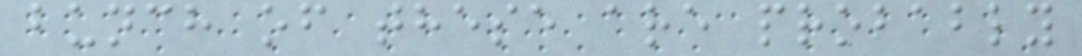bunch of these are probably
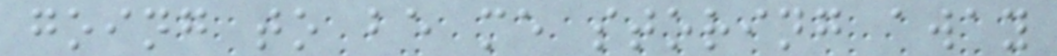going to be me storing away
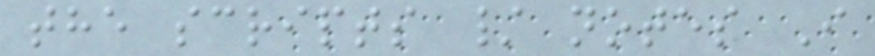the scripts / notes I
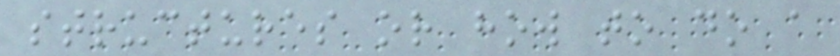structures or how to do a
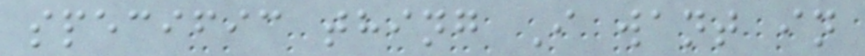specific thing I want in
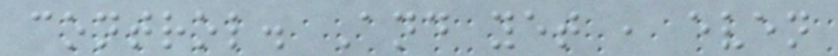control. And yet , even
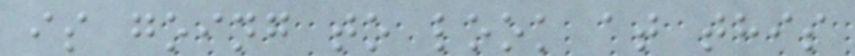is going to look at this
